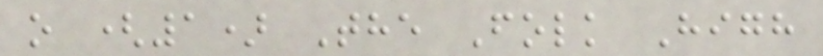o (1) The Folk High
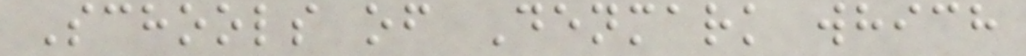Schools of Denmark which
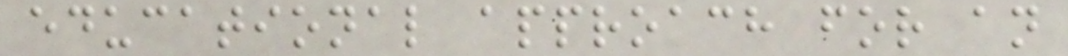educational approach for an
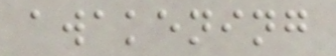awakening
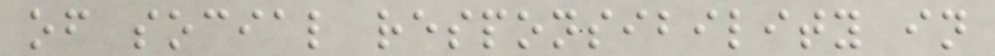of social responsibility in
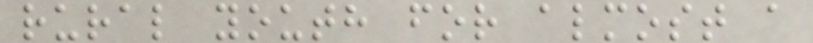rural youth for almost a
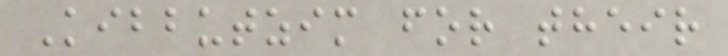Kibbutzim for their
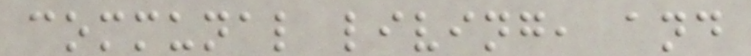communal living, and
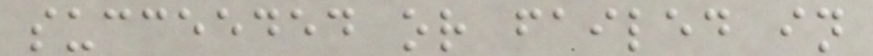succeeded or failed in
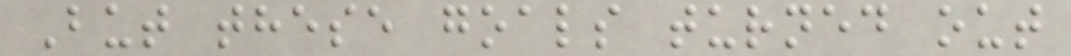But these goals turned out
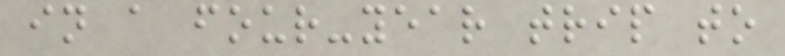in a four-year trip to
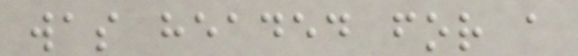was headed for a
